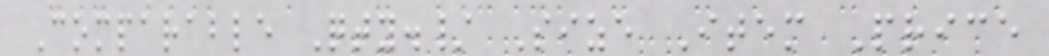Comparable Qty./ Size Item Price
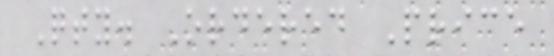Qty. Ordered Price
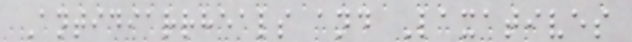Antidiarrheals and Laxatives
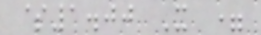$1.00 X =
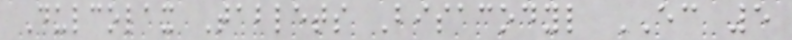Dulcolax Tablets Bisacodyl EC 5
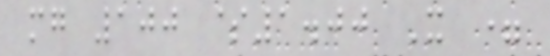mg 100 $1.00 X =
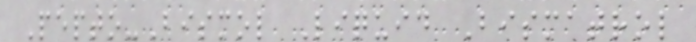Pepto-Bismol Liquid Bismatrol
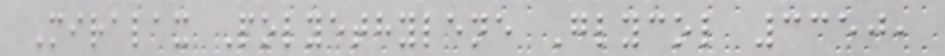Miralax Polyethylene Glycol 3350,
